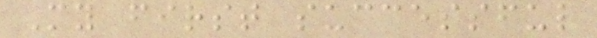My first successful
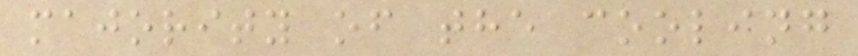majority of the cooling
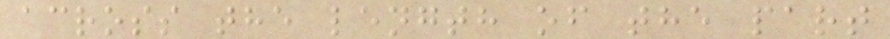across the length of the part
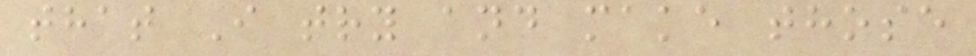that I try and make those
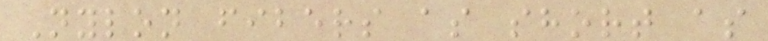Nylon fibers as short as
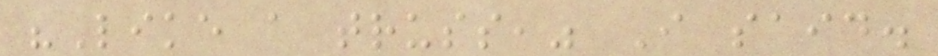"Like a truss," I said.
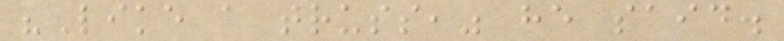"Like a truss," he said.
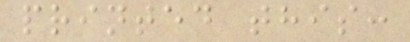printed this:
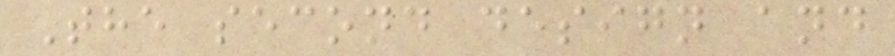The second design and
